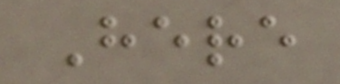Here
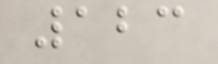123
